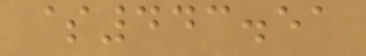$443.51
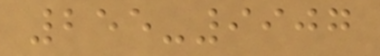255-9907
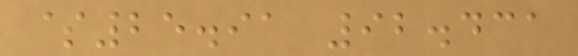$25.91 92.431
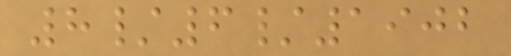8/6/1902
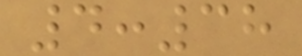4:38
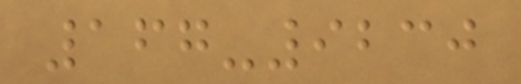167-9230
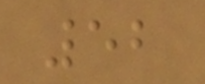52
